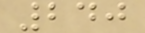240
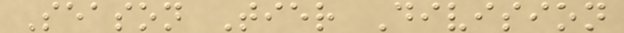Season Tier Division
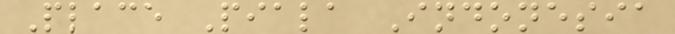Place Piala Indonesia
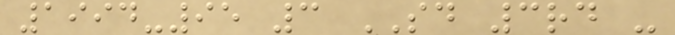1994-95 3 SD 3rd -
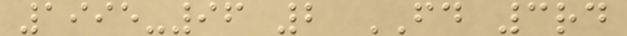1995-96 2 FD 3rd
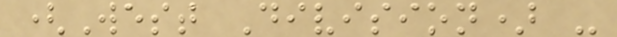(West Division) -
